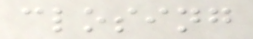closing
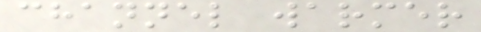channel warmer
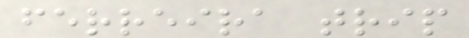ferreira trip
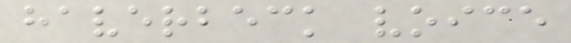haverbeck voice
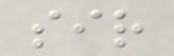sir
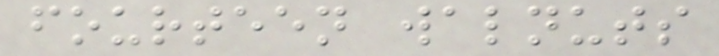fourteen walnuts
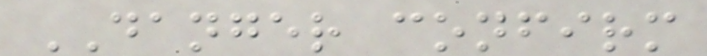DANGER confirm
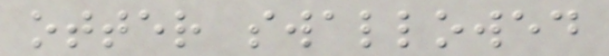otter swallowed
